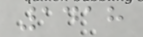1418
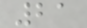21
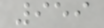959
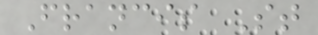Francis St
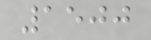1500
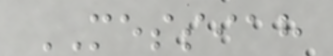MESSIAH
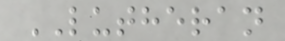LUTHERAN
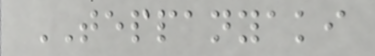TEPPANYAKI
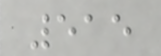515
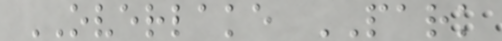OVERLAKE PARK
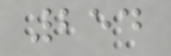254
